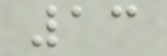13
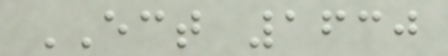ECT 1630
